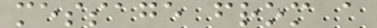message from a
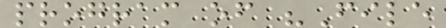program of "File
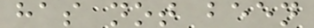has not been
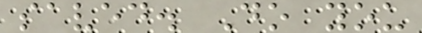saved. Do you
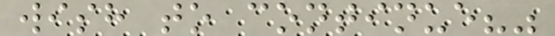wish to continue?"
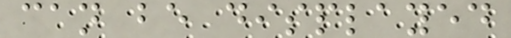can be displayed
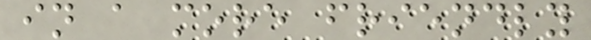in a more friendly
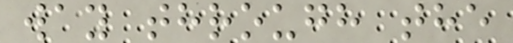way through the
